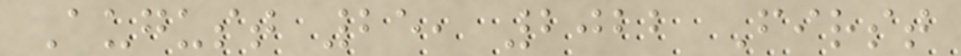August 25, 2022 First
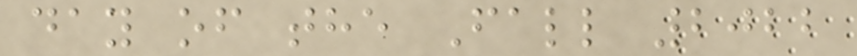day of the Fall 2022
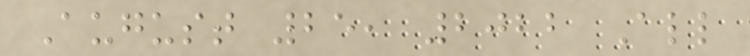August 25, 2022 All
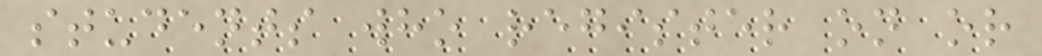students who register on or
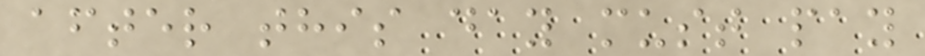after this day must pay
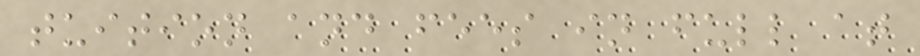tuition and fees in full at
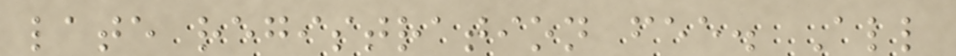late registration fee. All
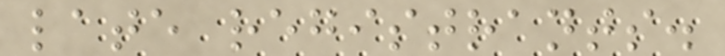late registrants.
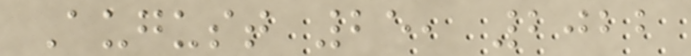August 25, 2022
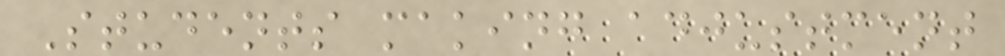Students making adjustment
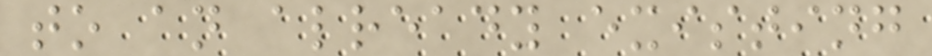to an already existing
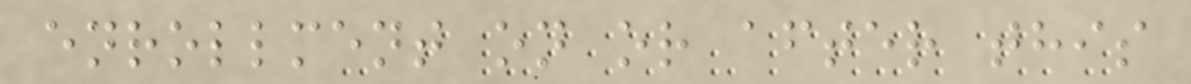enrollment on or after this
